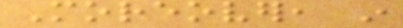Moreover, in
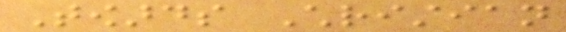Towards Christian
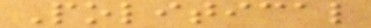Political
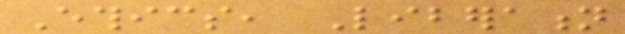Ethics, Liberation
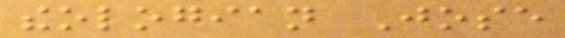theologian Jose
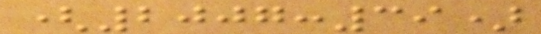(2007:39)
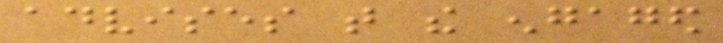advises that the engaged
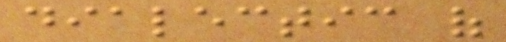dialectic of
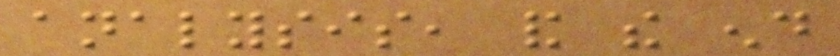analysis, and the end
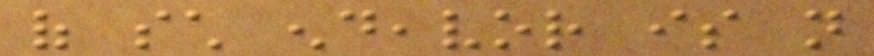of such endeavor is not
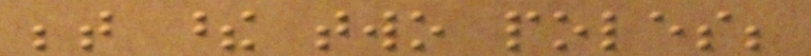between these two poles;
